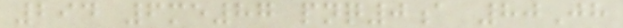294 6me87 pnq0a 80Jh
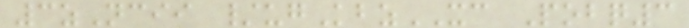3zNcii /ugKbzXC Pobq3
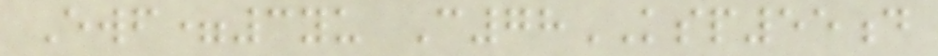Ewf=3yu C78KSP55d
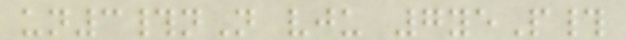un3#nN vju 7yeP#
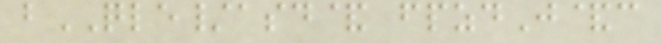bQLE/asd& fpzdJ&c
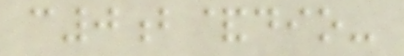c0b&dio-
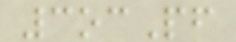3ocPf
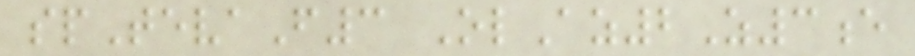spTevaF3 OlAz2Z3e
